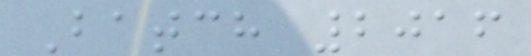Batch 2016
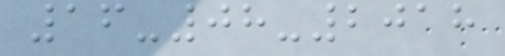16-08-2018
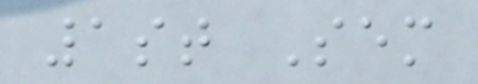1st Sem
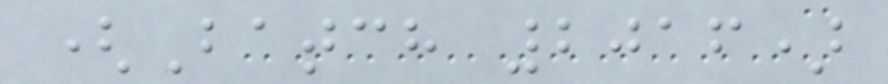(Batch 2016)
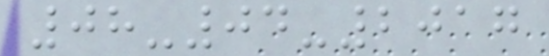08-04-2017
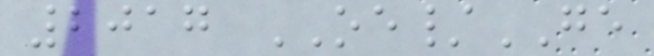2017 OE/GE
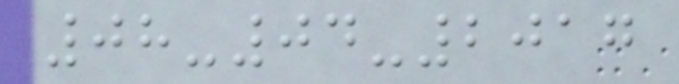08-04-2017
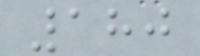180
